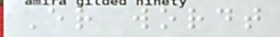Er wordt
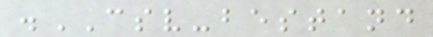.CSV-bestand
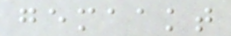gemaakt
